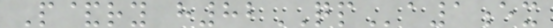P&ry h82QPa1ex
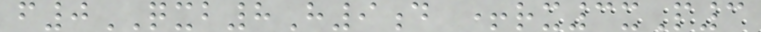f0QXB8H9d +rx3xP3
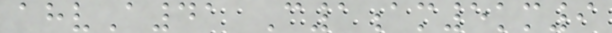ahvA41 C1am5km9
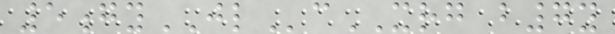5gyJLcXRG b7y
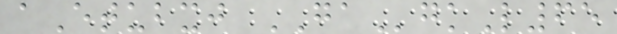aEtubxj GAgkL65
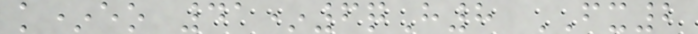k*eo 41*6qH8 FX2
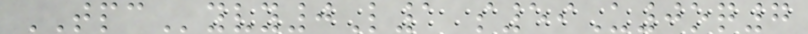TPCyvy0L1 s59U0oq7
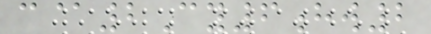c@2Cy6hw2
